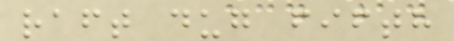raft dug fifth
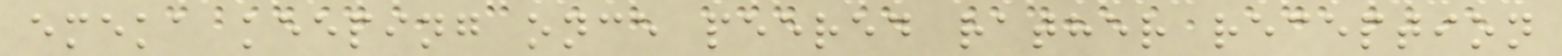emeka keeping once peered rather reception
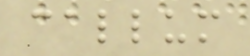callum
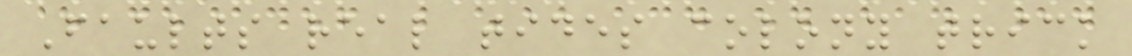Faults real tides colony trick
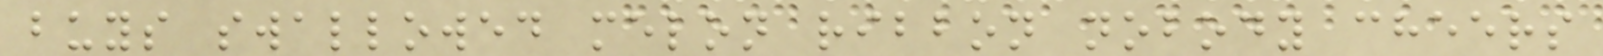buys swallowed melon ribbon nobody cheers
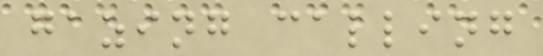gazing calling
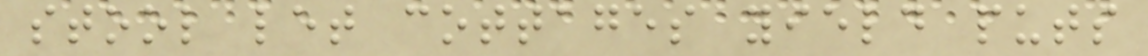stool let cottages yield puts
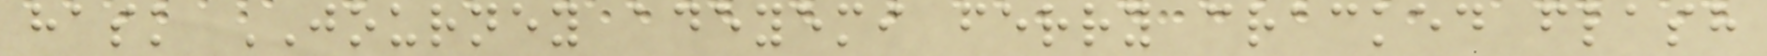hask JOURNEY adeyemi ferry cracked flash
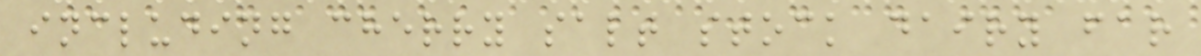including cherry salt stock dairy far
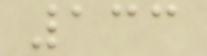133
